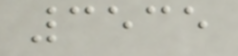3535
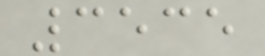3535
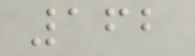162
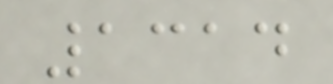1314
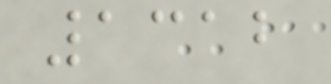1312
